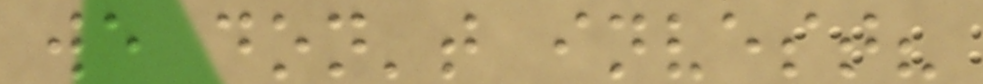we don't invest?
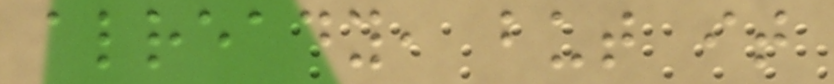already, but it
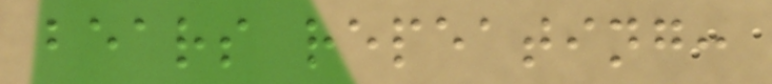bears repeating:
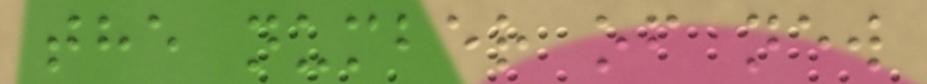the number of new
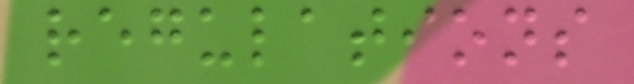regulations
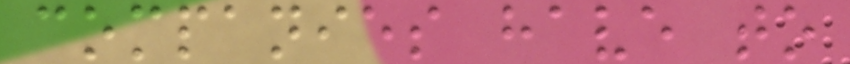companies have to
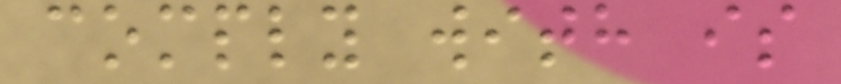comply with is
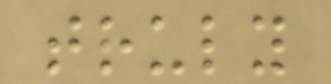truly
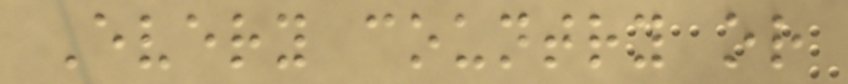Every country or
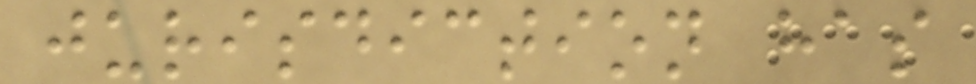jurisdiction has
